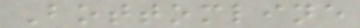Bottomline
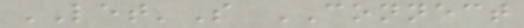LET'S CONNECT
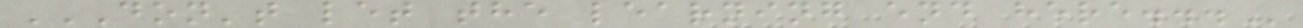DON'T LET THE LEARNING END HERE...
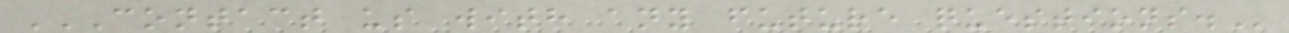CONTACT US WITH ANY FUTURE QUESTIONS.
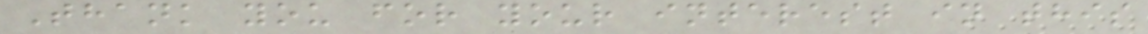Thank you for your interest in this
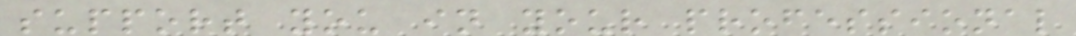support you in your professional
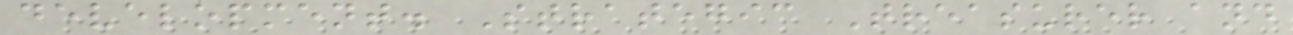development. Strategic Treasurer and
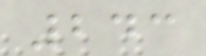243
